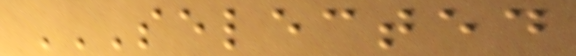SELECTED
